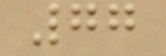77
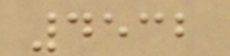4532
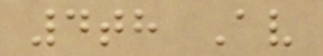4th Av
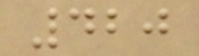420
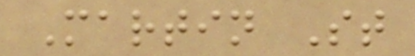Martin St
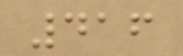416
